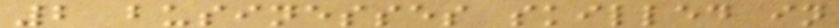2 businesses skilled in
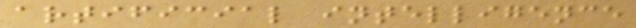artificial intelligence
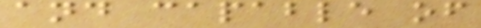and capable of
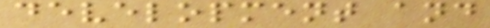development and
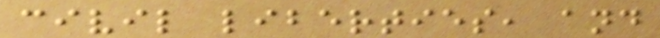civil liberties, and
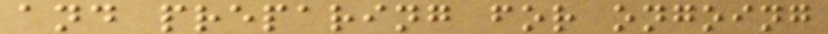and preparing for ongoing
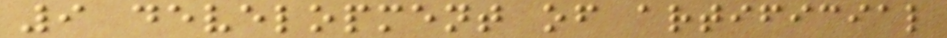9 development of artificial
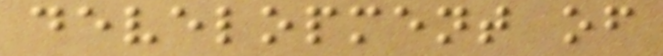development of
